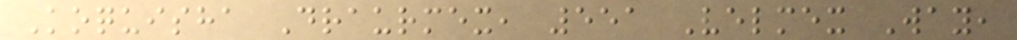Koquisha Draurmex, 551 Velmex Way,
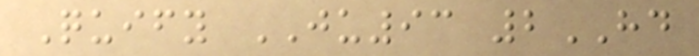Quify JU93 2HD
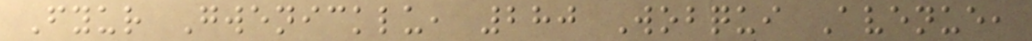Fyur Gwenicklu, 280 Wobqui Avenue,
